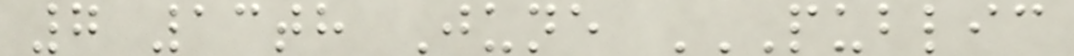7 13th June PUBLIC
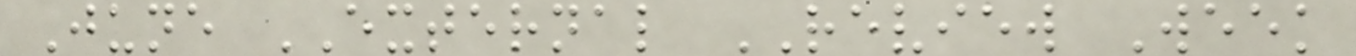June EXTERNAL REVIEW Week
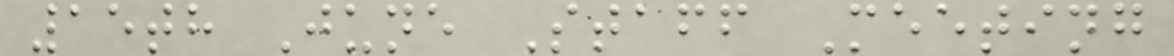15th June Staff Meeting
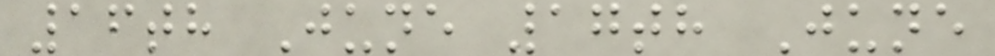16th June 17th June
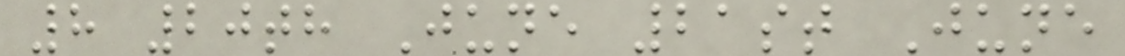8 20th June 21st June
